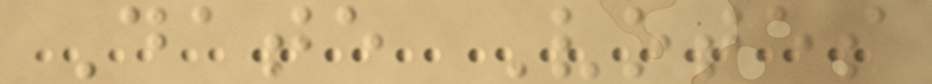Date Votes
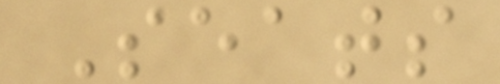Seats
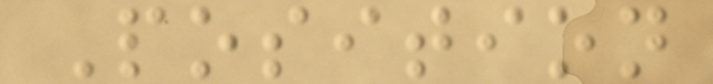Position
